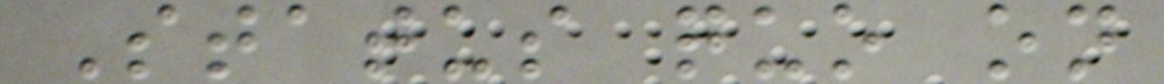Status quo on
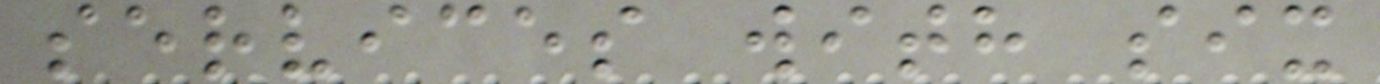services with six
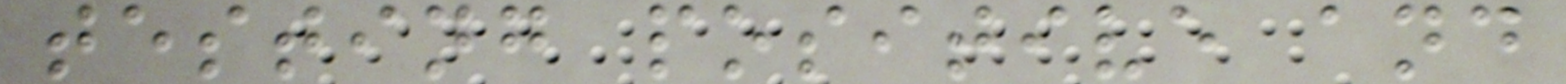testing positive and
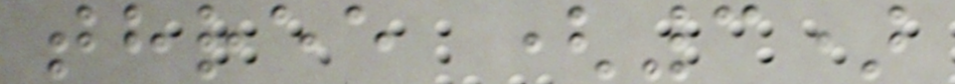three (3)
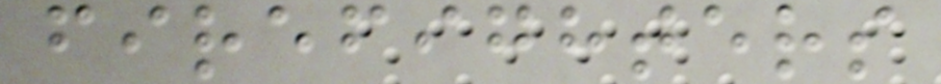firefighters
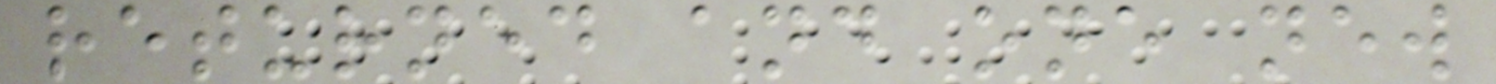returned and one new
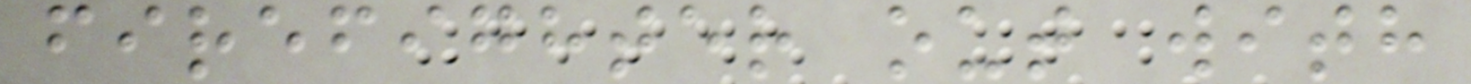firefighter out with
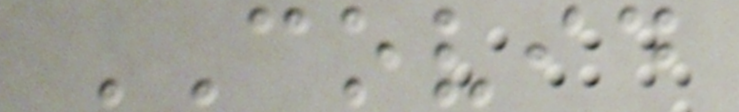COVID
